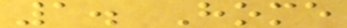1. Home
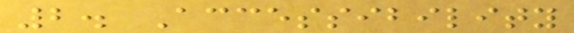2. Accessibility
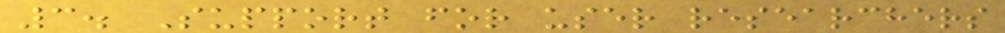3. Support for user researchers
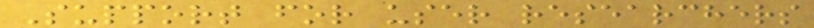Support for user researchers
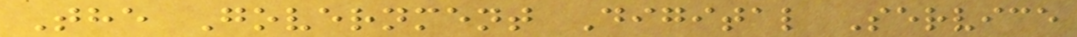The Government Digital Service
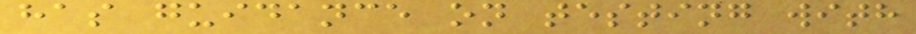has guidance on testing with
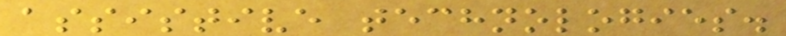assistive technologies.
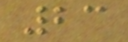23
